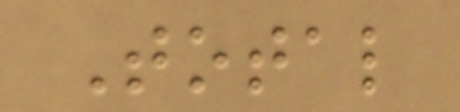Total
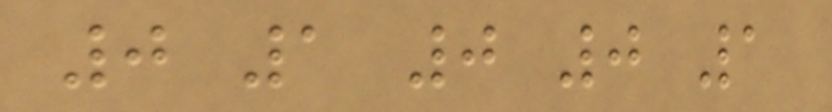0 1 0 0 1
